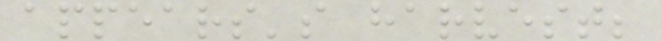appears's harvest;
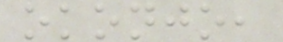okonjo,
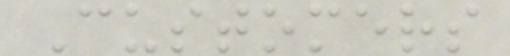Customers
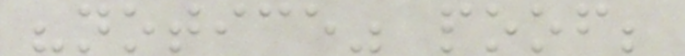"notice" poof;
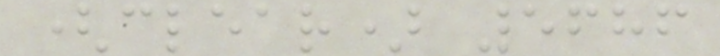(clear) 5686
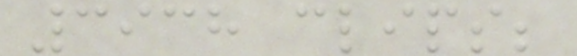3938 clips;
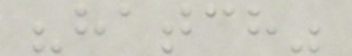"hatch"
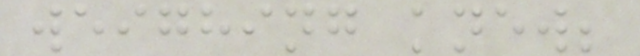weighing knew;
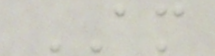AM
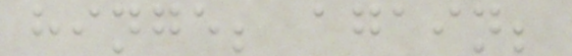hinge; again;
